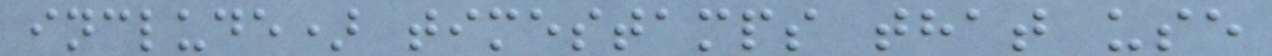include) timestamps that use
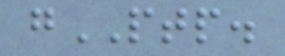gPTP.
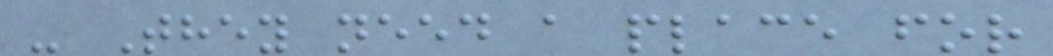- They need a place for
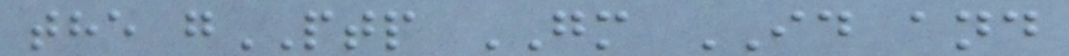the gPTP GM ID and
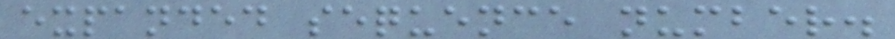expanded sequence number.
